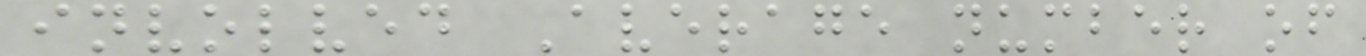involved Average number of
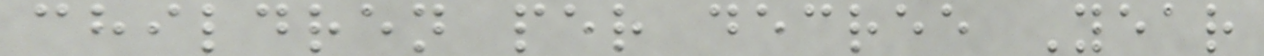children per decree Year
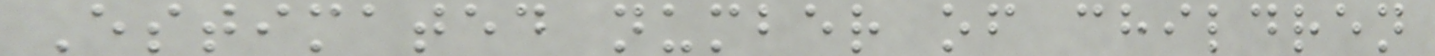Estimated number of children
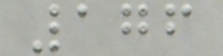176
